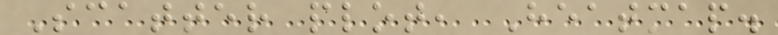Scatter plot, Heatmap.
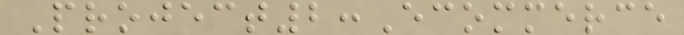Project2:Ecommerce
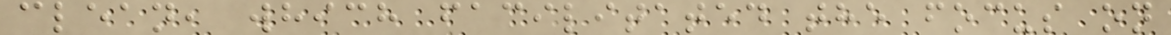clean, which facilitated the focus on
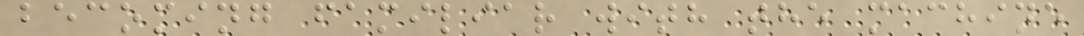becoming familiar with the machine
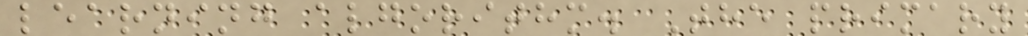learning algorithm. The primary
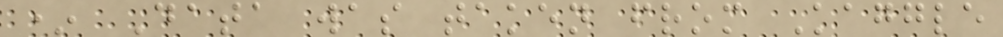* Data was taken from Kaggle
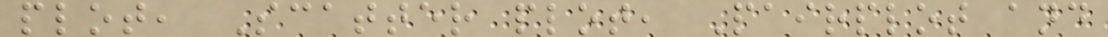plot, Scatter plot, Pairplot and
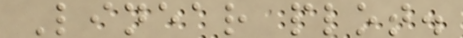Linear plot.
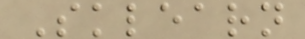Sklearn
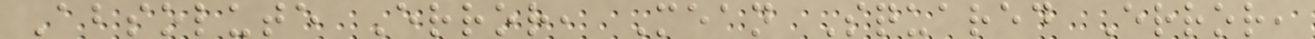Absolute Error, Mean Squared Error,
